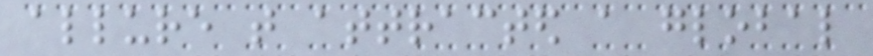allure that attracted a global
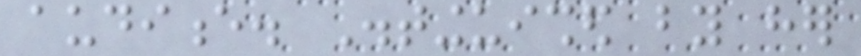audience. Distinguished by her
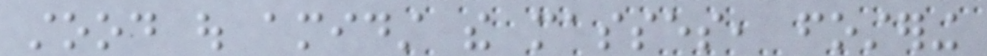stood out amidst the masses, fostering
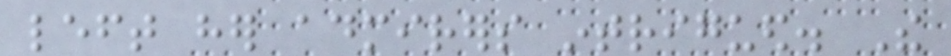left her admirers intrigued. The
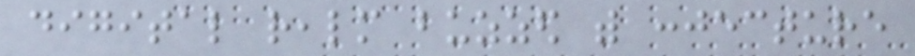digital realm buzzed with conjecture
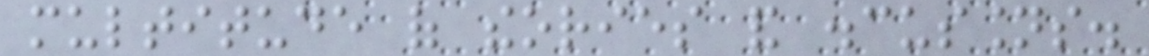multitude of theories and discussions.
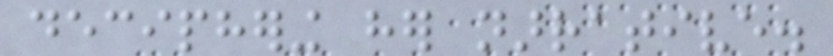deciphering her narrative.
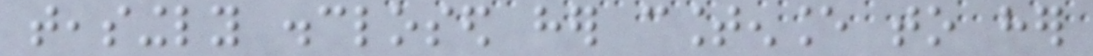teasingly disclosed her countenance to her
